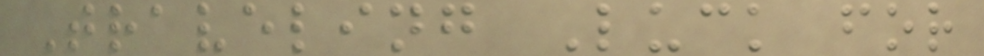Traveling Luck for
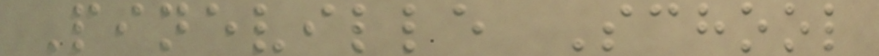Pineville School
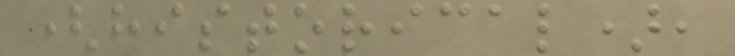(historical),
